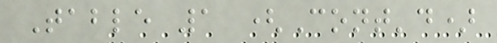Table 1 (Cont'd)
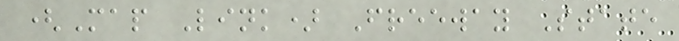(Map Link) Freeway State
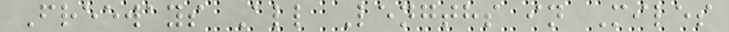Freeways All Lengths in Miles
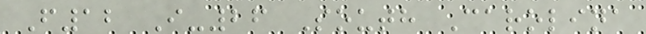F12 I-26 South Carolina
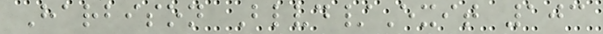Harbison Blvd/Exit 103
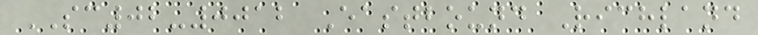SC02-0012 Eastbound Richland
